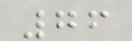76
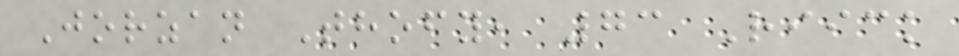Jorzan Thofy, 73 Riick
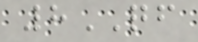8QF
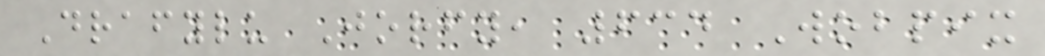Drafylu Jorfy, 634 Wobpix
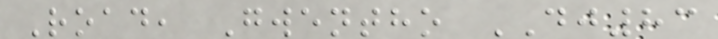Road, Gwentho DJ83
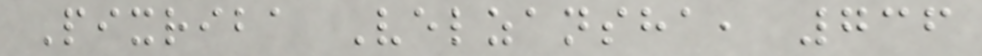Pixriba Velzansha, 736
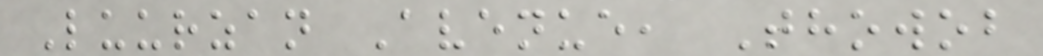Luurzan Avenue, Thowob
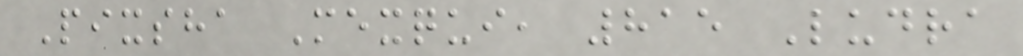Pixsha Mexqui, 815 Ludra
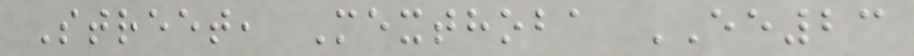Street, Mexthoba EE23
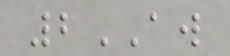2AW
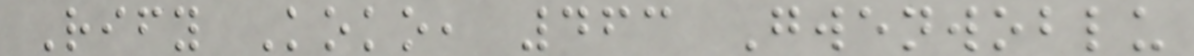Rify Koko, 463 Gwenwoblu
